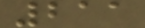211
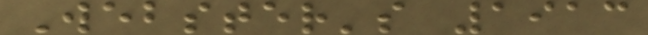Webster's 1913
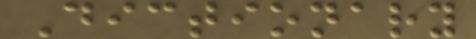Dictionary
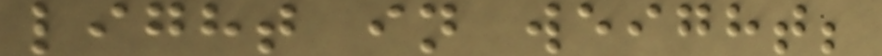light in weight;
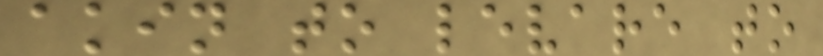akin to levare to
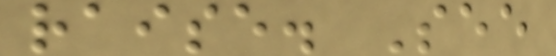raise. See
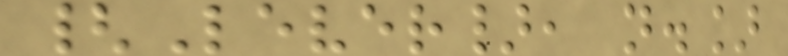{Lever}, n.]
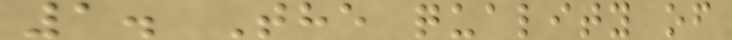1. The quality of
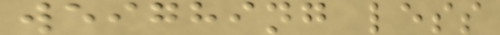weighing less
